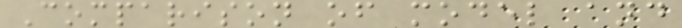Comparison of model and
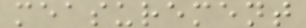measurement
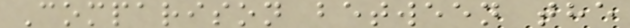Comparison between the
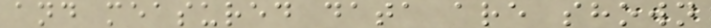and measured data are shown
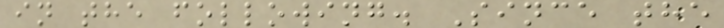in the following. Since the
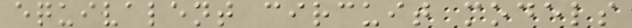equivalent circuit models
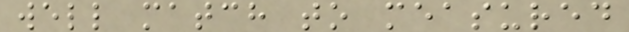well match to measured
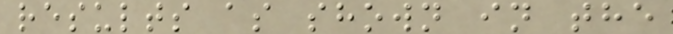results as shown in the
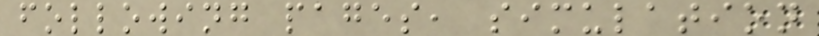following pages, simulation
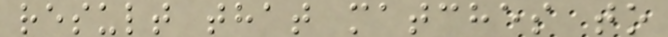result that matches to
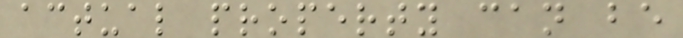actual property can be
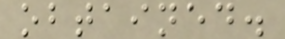obtained.
